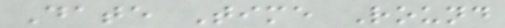Date Time Round
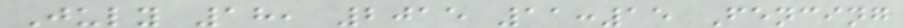July 18, 2015 11:15 Fencing
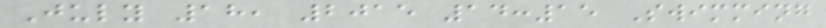July 18, 2015 14:15 Swimming
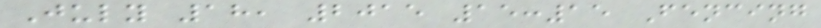July 18, 2015 15:15 Fencing
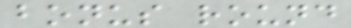bonus round
